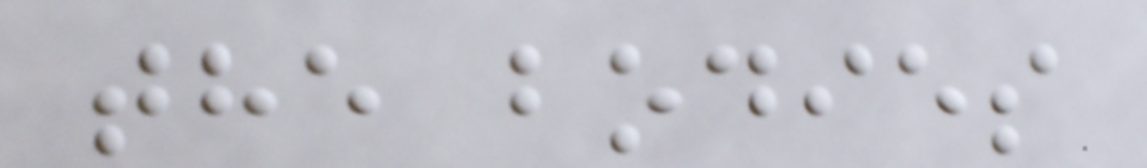the bodies
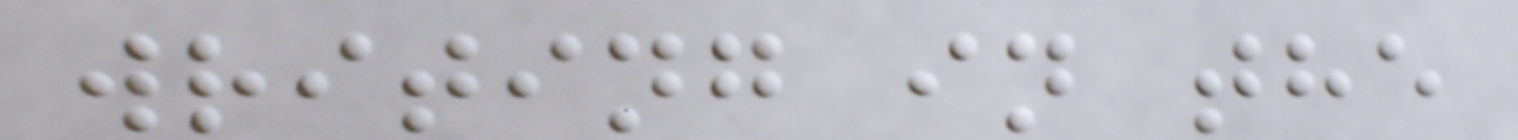writing in the
